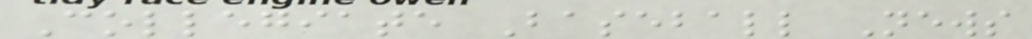Collegiate Baseball News
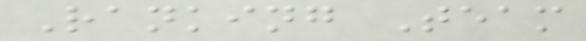Ranking Team
